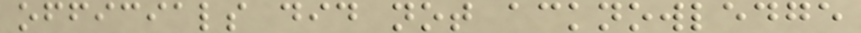officials did not acknowledge
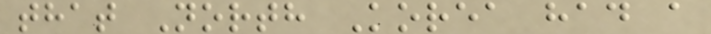that North Korea had a
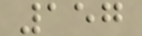157
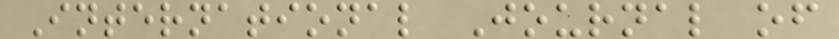International Journal of
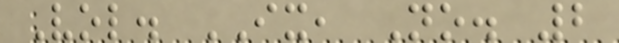Vol. IX, No. 2
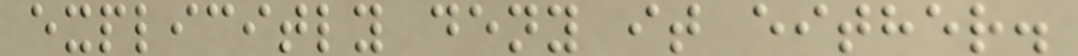explicitly deny it either.
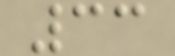33
